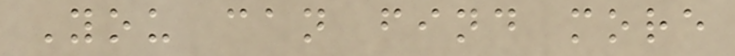You can find more
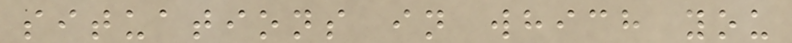situations in which you
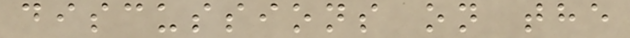discussions on the
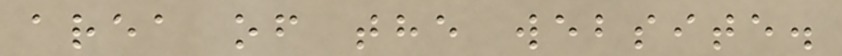area of the website.
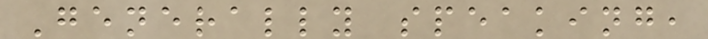Generally speaking,
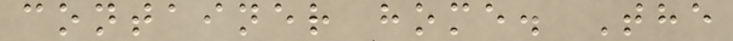container home. The
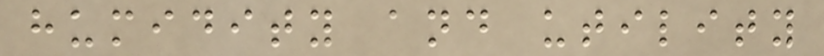humidity and utility
